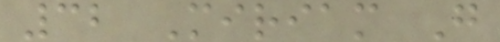32 Miriam G
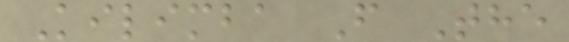Kilimba F The
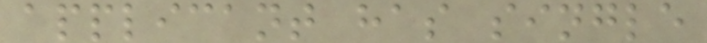applicant has single
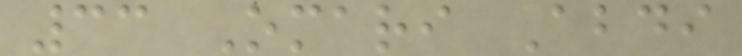33 Omari Abdi
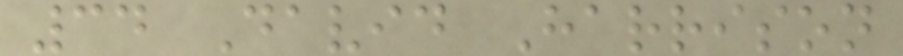34 David Harrison
